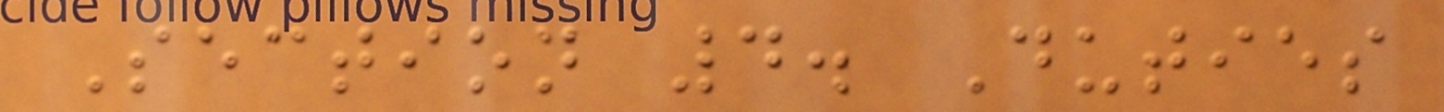Section 4. Duties
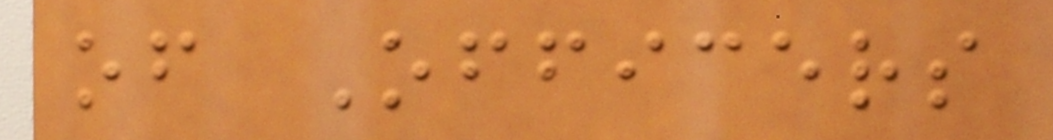of Officers
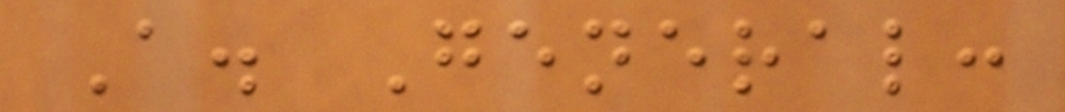A. General:
